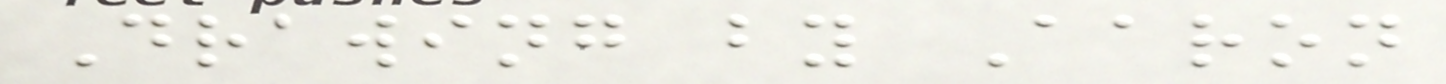Drawing by Aaron
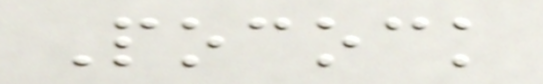Pocock
